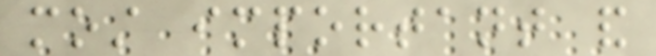most important and
